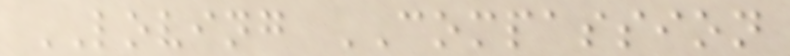LOVING COMPASSION
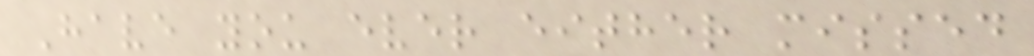Have you ever either missed
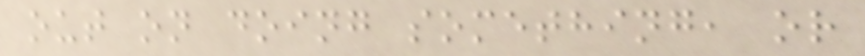out on doing something, or
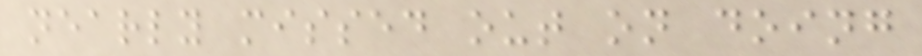nearly missed out on doing
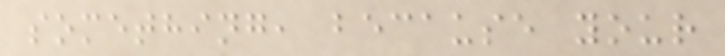something, because your
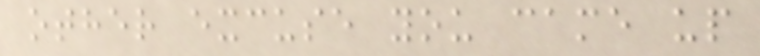other excuse you came up
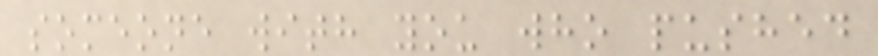someone with you who pushed
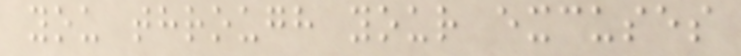you through your excuses
